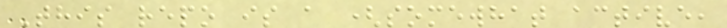This repo is a (somewhat active,
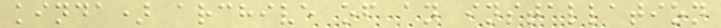kinda) archive of an installation
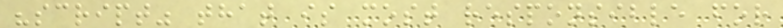"script" that is most responsible for
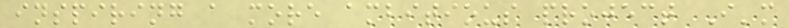inspiring a more ambitious project I'm
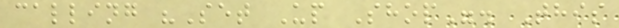calling "Set Up Shop". This
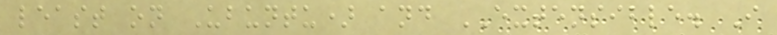least on Ubuntu) and EXTENSIBLE. I
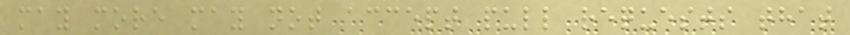may more may not accept pull requests that
